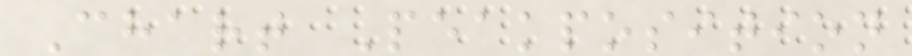Chart Peakposition
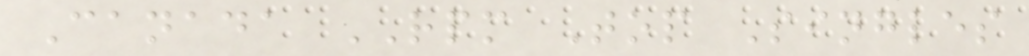Canada RPM Top Singles
